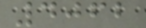4062
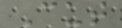Cut
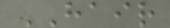HAIR
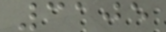3105
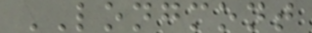LONGMONT
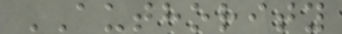AUTHORITY
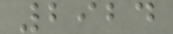2924
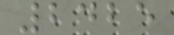2425
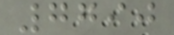7790
